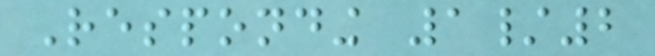Responding 1/2
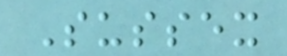Sussex
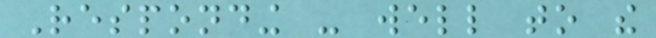Responding - well to the
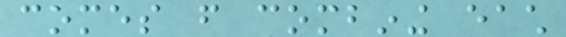comes from combining each
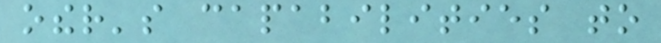other's capabilities to
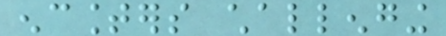encounters challenging
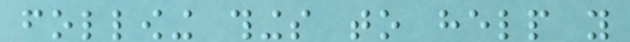following things to help you
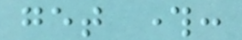get through:
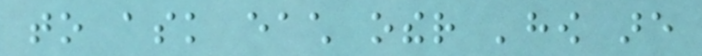to ask each other 'how are
